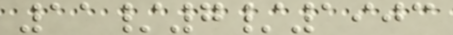11/7/1903
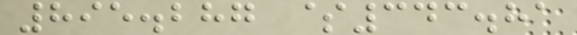895.287 $343.81
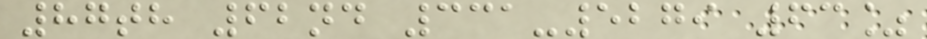87th 62nd 331-5279 63%
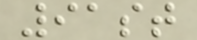91st
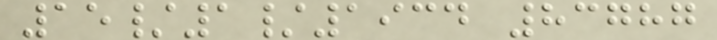15/1/1934 83787
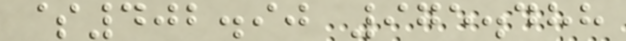$402.90 975.488
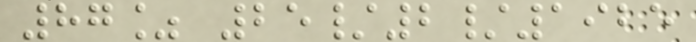87% 25/2/1925
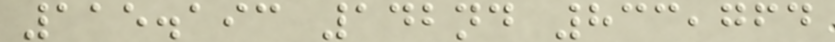115.193 142nd 833,764
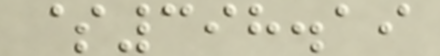$398.19
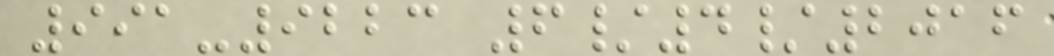991-9223 6/4/2016
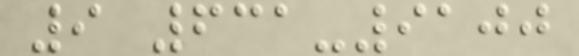9 631-9100
